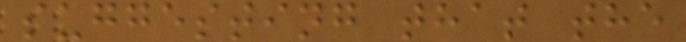suggesting that the
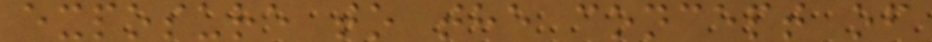exposure to the concept of
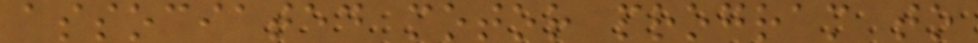associated motor program to
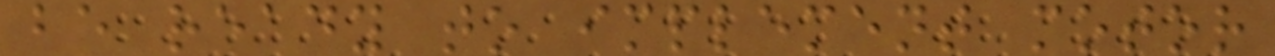be ready to implement motor
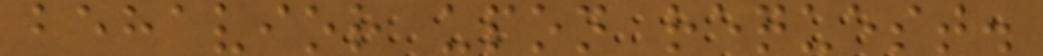behavior upon request.
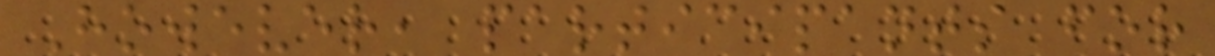However, participants for
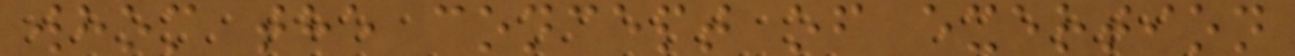whom the concept of exertion
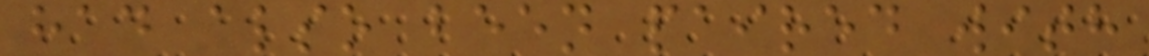had also been paired with
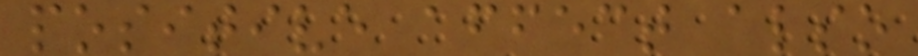positive affect also
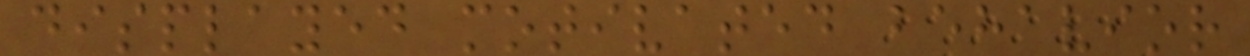displayed motivated behavior
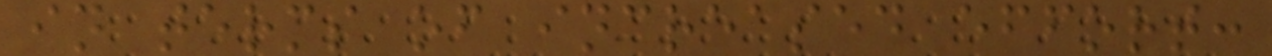in terms of increased effort:
